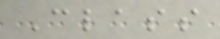Class
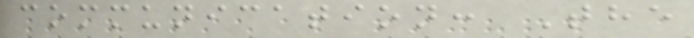communication: The
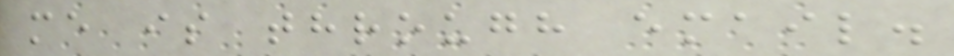me is through email.
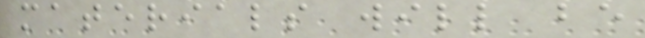materials will be
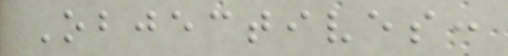Objectives:
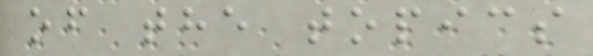of the topics
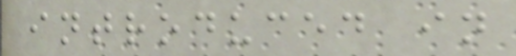introduced in
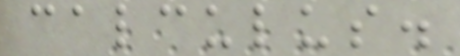calculus.
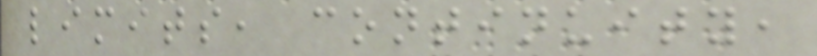limits, continuity,
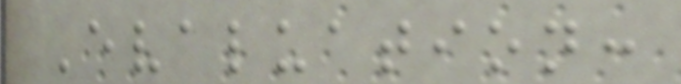Evaluation:
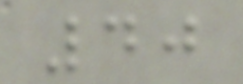40
